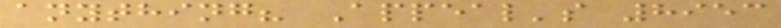anything? Appeal's 8953
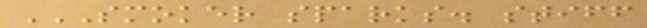SMOKER SPARKS. STIFF
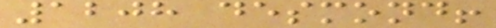1208 desmond!
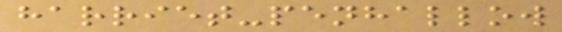harriet-penhallow
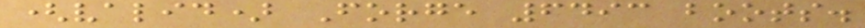(valid) Forge 6493 boots.
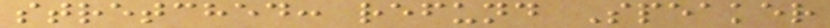stretched: refund Speaker
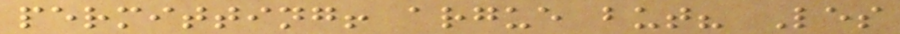permitting! argue but? Les
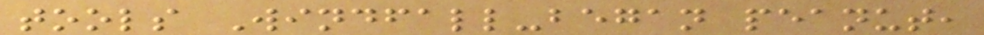tools Windfall-began peanut,
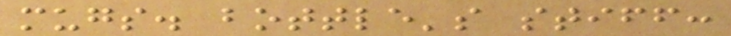mugs. bottle's stiff:
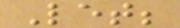Let;
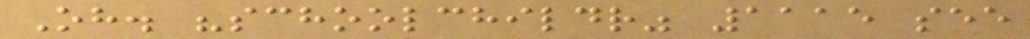Oh. "schoolchildr" 1115 see
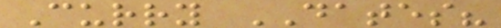Curry DATES?
